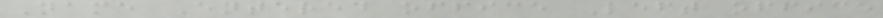Name Entered office Left office
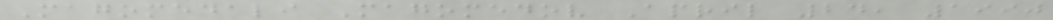Magomedali Magomedov April 24, 1990
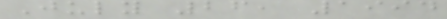July 26, 1994
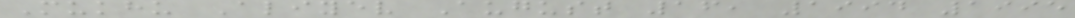Mukhu Aliyev August 16, 1994 1995
